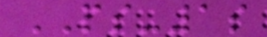PS-1s
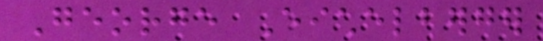George Eichelberger
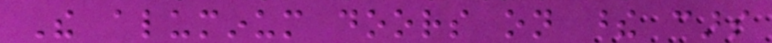The aluminum doors on these cars
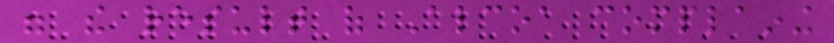were the result of Alcoa complaining
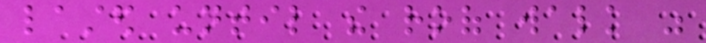lasted until the roof walk was
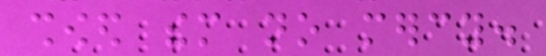showed them no mercy.
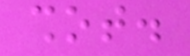shot.
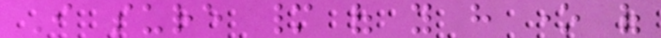I sure many of you have one of
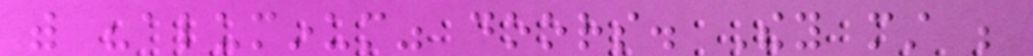with "aluminum" doors. They must be
